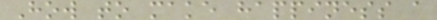How to make happiness a
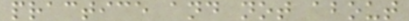practice and not about
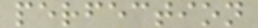perfection
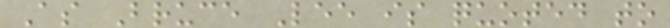As Bruce Lee is quoted to
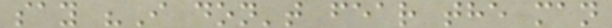say "I don't fear the man
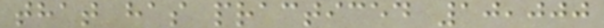that has practiced 10,000
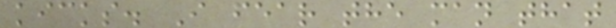kicks. I fear the man that
